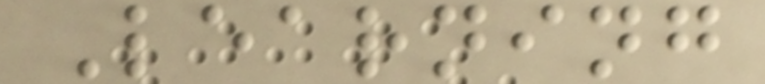Learning
